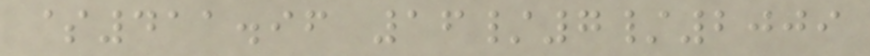$411.96 16/7/2009
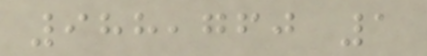988,760 1
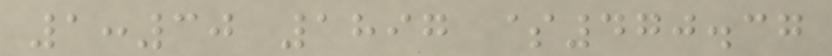1:30 1897 $470.37
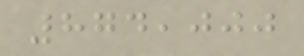874,000
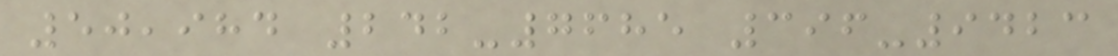50,984 242-7685 396-9423
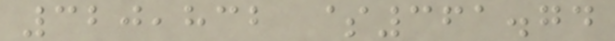320,832 $361.74
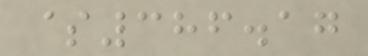$386.17
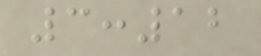3:12
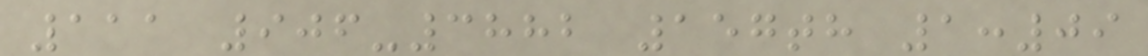111 906-3882 157th 1:09
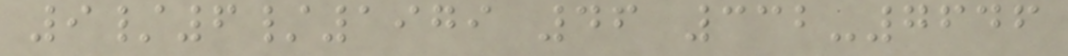9/6/1979 46 332-7646
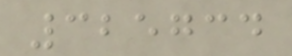325734
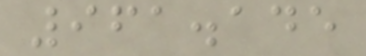961.145
